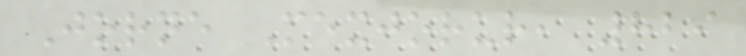Jorne Mexjorur, 829
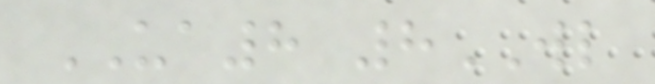UA8 8WL
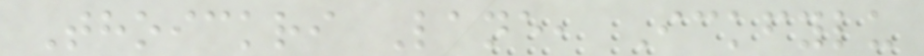Thoickri Lane, Ickfylu
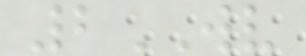2WV
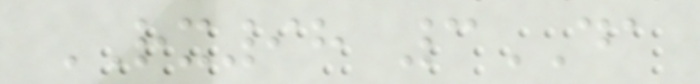RX98 3DA
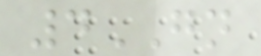4GN
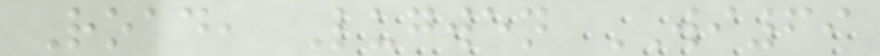Road, Lugwen WI69
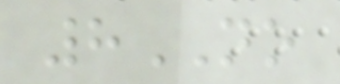8NO
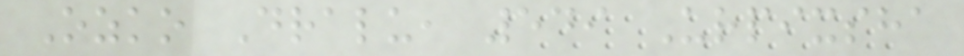Ozko Dralu, 549 Urpixsha
